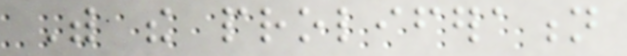With the proliferation
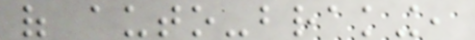of auto-braking,
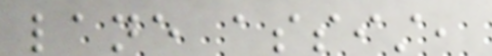lane assist,
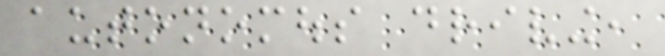autonomous driving,
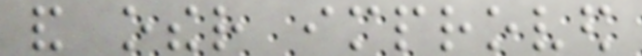and other improved
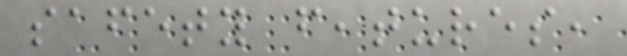safety features,
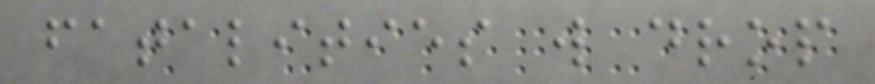fatalities will drop
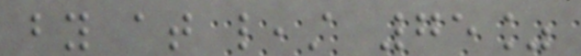by at least 75%
